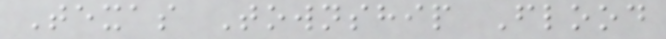Texas Township Flood
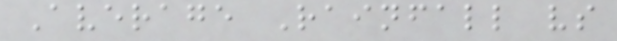Average Rainfall vs
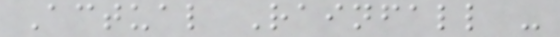Actual Rainfall -
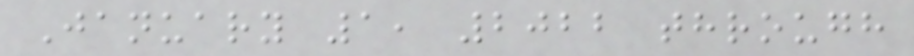January 1, 2022 through
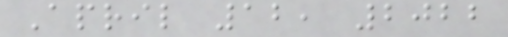April 12, 2022
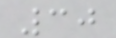30
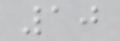10
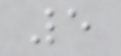5
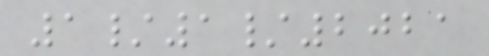1/1/2021
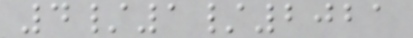4/1/2021
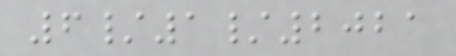6/1/2021
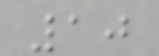10
